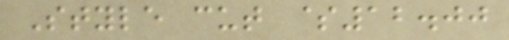Style cut $12.00
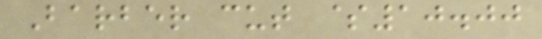Barber cut $10.00
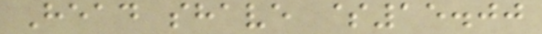Head shave $15.00
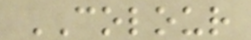COLOUR
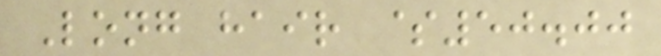Long hair $50.00
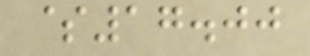$17.00
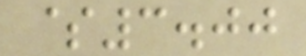$3.00
